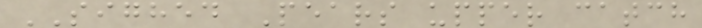SIGHED Pears upper catch
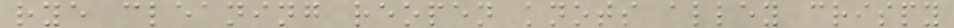rye cleaning reopen knots alley crispy
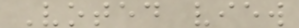Voted view
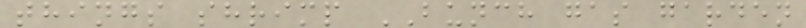things shrimp BUNCH gas garden
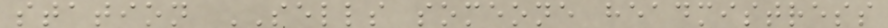station SELLS someone headmistress
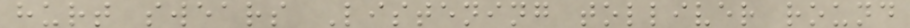hurt swears Listening tolliver round
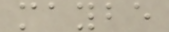maybe
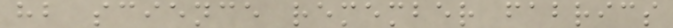hb science remember fabrics
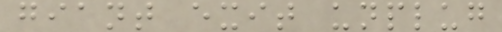giant exit unplug
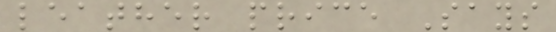leather price Says
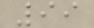99
